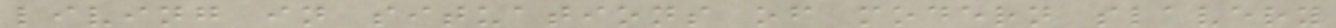living in situations of modern slavery
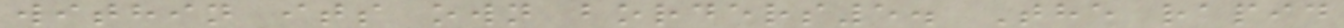within its own borders5. The rapid
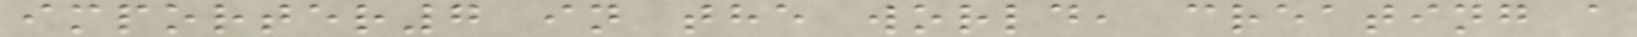importer7 in the world, creating a
